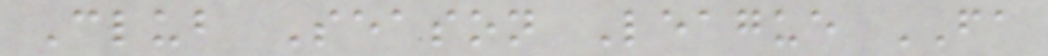Club Season League FA
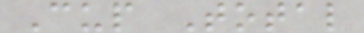Cup Total
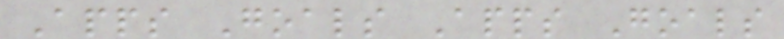Apps Goals Apps Goals
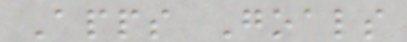Apps Goals
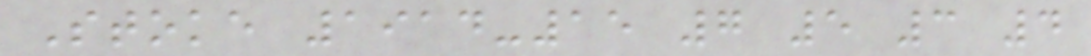Stoke 1914-15 7 5 3 4
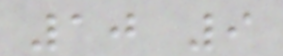10 9
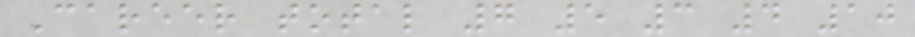Career total 7 5 3 4 10
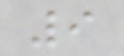9
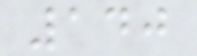140
